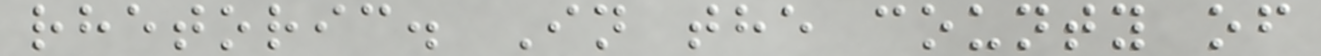rhetoric. In the county of
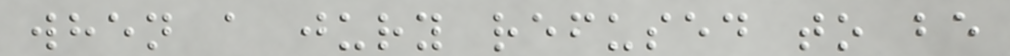when a jury refused to be
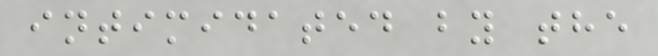intimidated by the
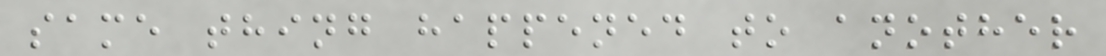same thing happened to another
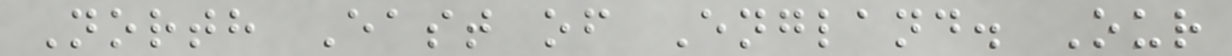North East of England. Our
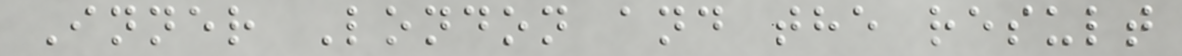Inner London and the result
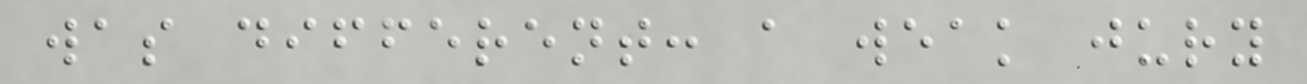was different: a weak jury
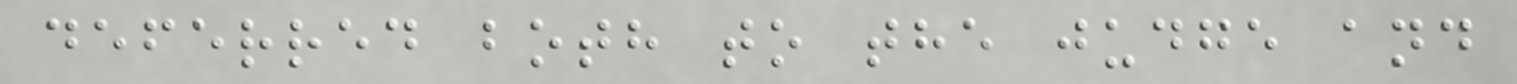deferred both to the judge and
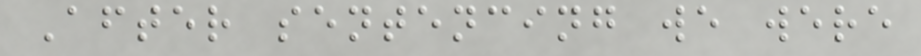After sentencing we were
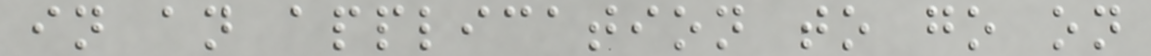in an application to go on
